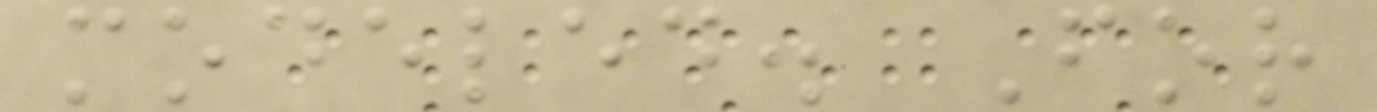modeled. For
